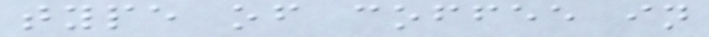type of coffee in
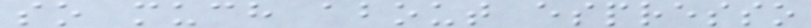so much about espresso
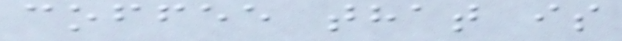coffee that is
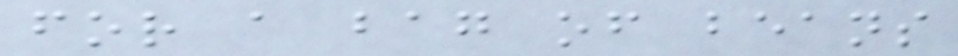for a bag of beans
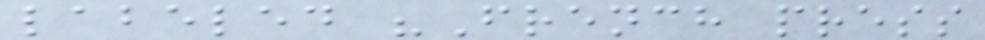labeled "French press
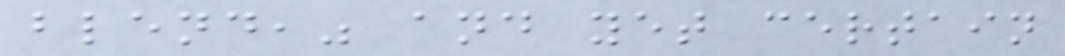blend," and yet certain
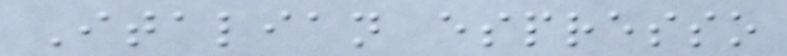Italian espresso
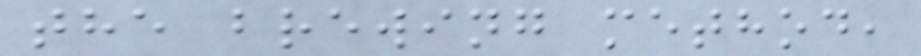the brewing method,
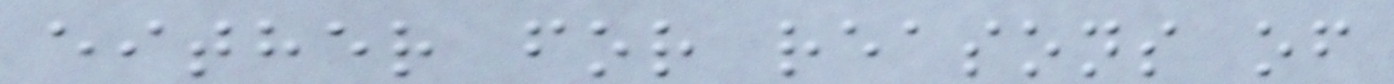either for reasons of
